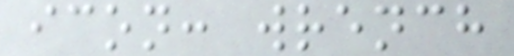icon: wrench
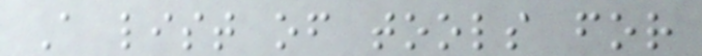A list of tools for
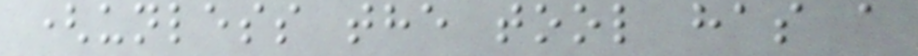(unless the tool has a
